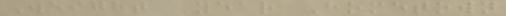Weight Year Hometown
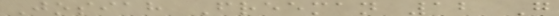Josiah Freeman 12 G
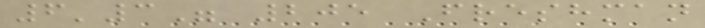6'3" 205 Freshman
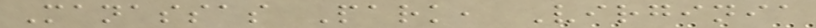Manassas Park, Virginia
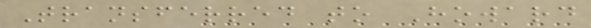Transferred to Howard
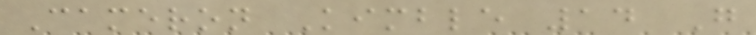Cameron Kimble 14 G
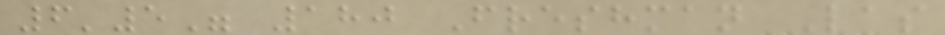6'5" 180 Freshman Las
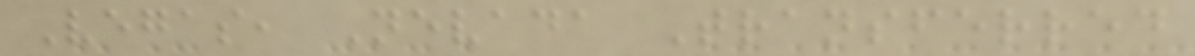Vegas, Nevada Transferred
